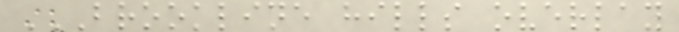BROOKLINE HILLS OVERLAY
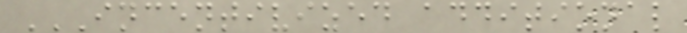INCENTIVIZED ADDITIONAL
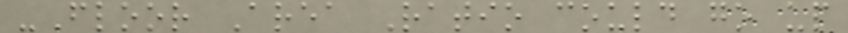-Floor Area Ratio could go up
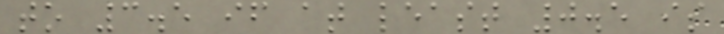to 3.5 if at least 0.5 is
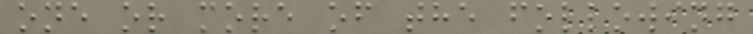one or more of the following
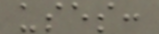uses:
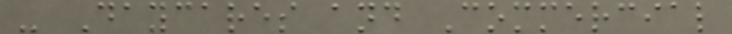- Daycares and Commercial
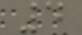4
